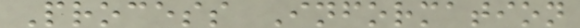Process Information
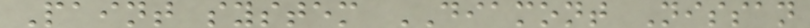Paint system DIAMONT Nissan
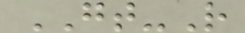GT-R
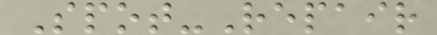Spot-Repair
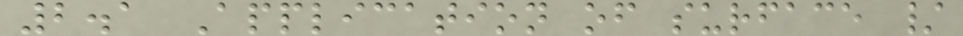2.1 Application of surface /
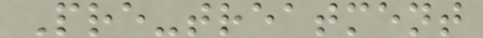Pre-treatment
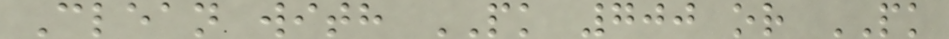Clean with PK 700 or PK
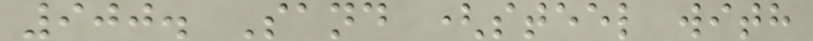900. Sand (steel with
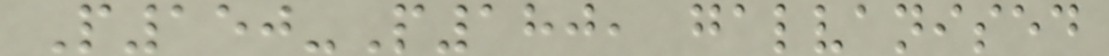P150-P180, galvanised
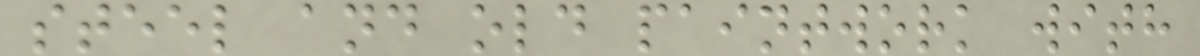steel and old paintwork with
